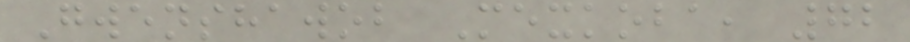Gwenshawob Mexkoba, 72
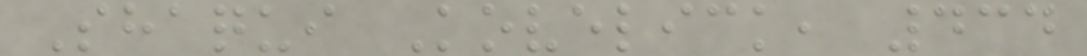Shaqui Kovelick, 434
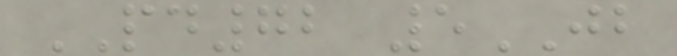PD72 5JB
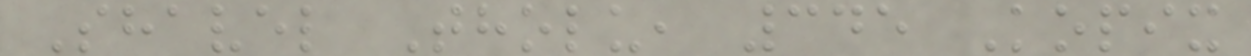Shavel Tholu, 345 Kopix
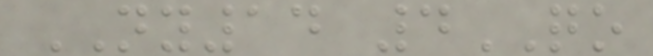NY14 4QO
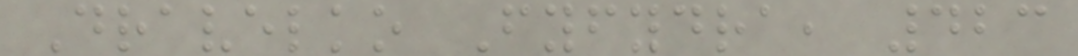Dravelko Fyfydra, 423
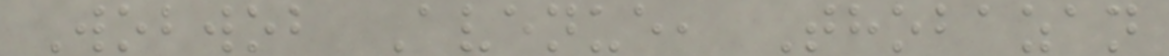Wobwob Avenue, Thobazan
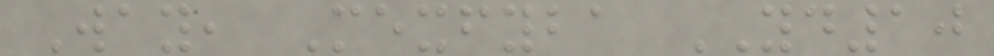Way, Mexfyba YD10
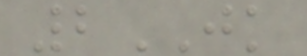2JK
